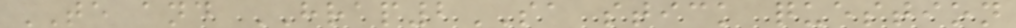TE and HRAP2SA stick question
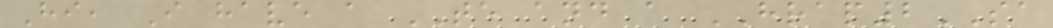Hi, I have a TE and a HRAP2SA
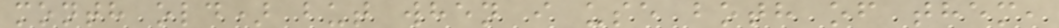month old) but when i use both of them,
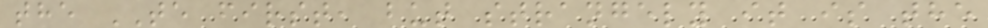the TE first, but strangely it is the
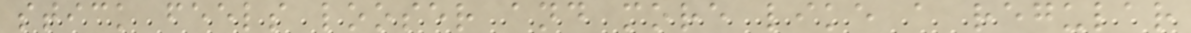stick feels looser and more like a regular
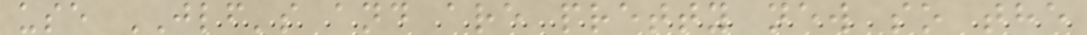use JLF's and are pretty new so the
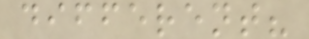different?
